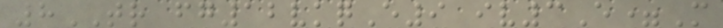8TR fg12vkqE9 iv3E=M
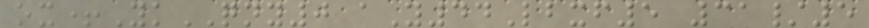ox+YkQNY0 aY44Lbxf5 31/5
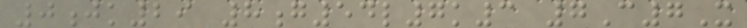0jk29 8g54l7k3 7C7X
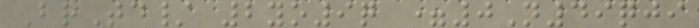BrTd/ 2yo9q =0N49qji
